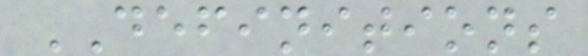DEFINITIONS
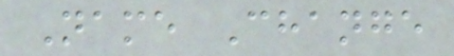Name Change
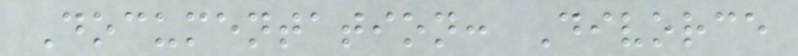Documentation: Divorce
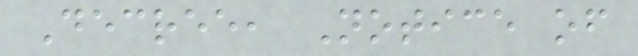Decree, Notice of
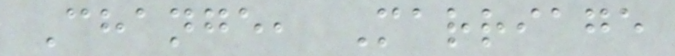Change, Marriage
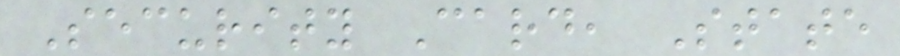Security Card, State
